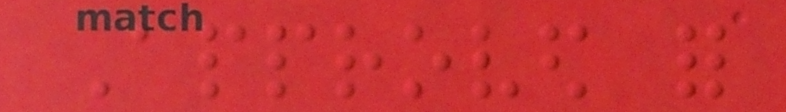Approved for
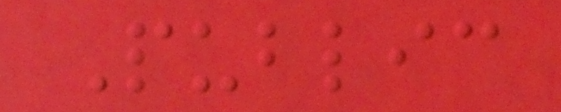Public
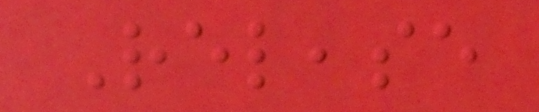Release
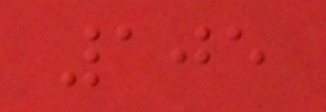105
